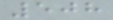508
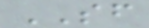SF
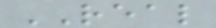REAL
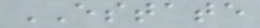ESTATE
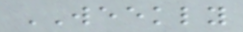WEEKLY
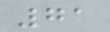71
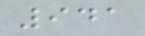941
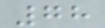78
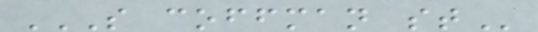S COFFMAN ST
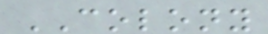COLONY
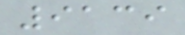9139
